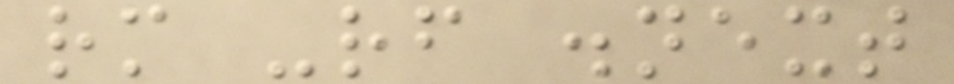rm -rf .next
